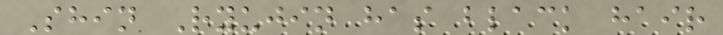Shin Ryujin has black hair
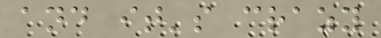and it's crazy
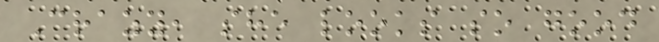Crazy, she looks so good
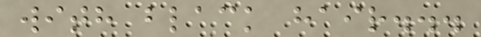with black hair...
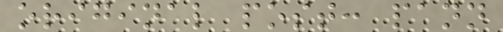original post: pann
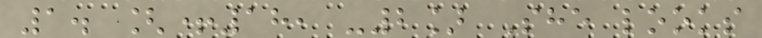1. [+18, -2] She looks
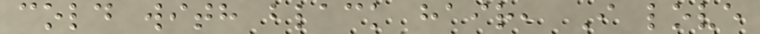cold with black hair, I love
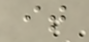it
